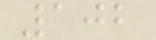102
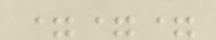===
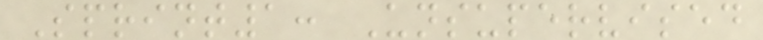Sprint1: Unsupervised
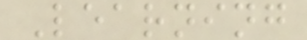Learning
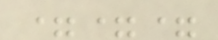===
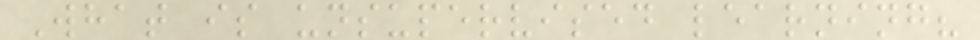What is unsupervised learning?
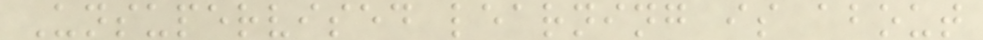Unsupervised learning is about
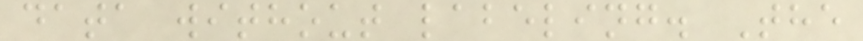data without labeling. The
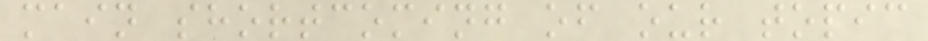main shortcoming of our topic
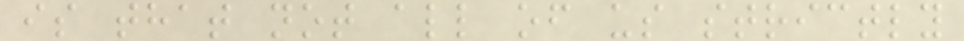is that not all of us strictly
